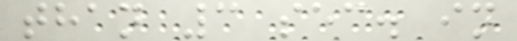than 3 sec. in
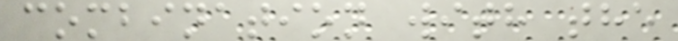combination with the
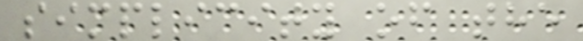simplicity of the
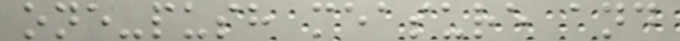one-push measure and
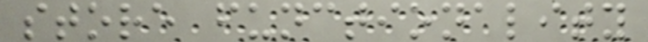store functionality
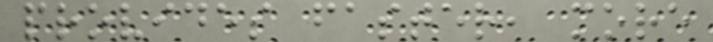provides faster, more
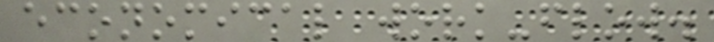economical work-flow.
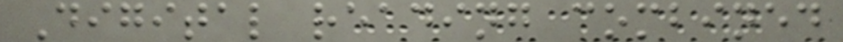Digital reading combined
